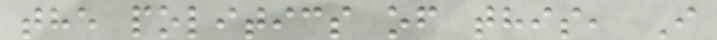the politics of this, I
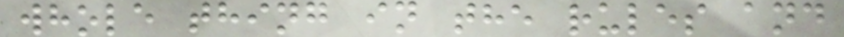whole thing in the rules and
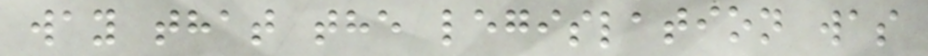way that the legislation was
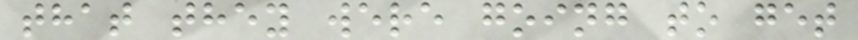that they were going to get
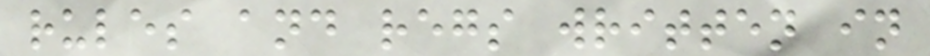rules and regs written in
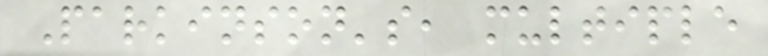Parkinson's, multiple
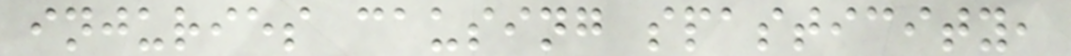injuries causing spasticity,
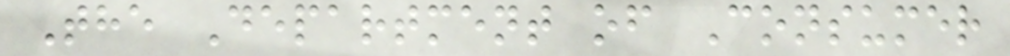The Department of Consumer
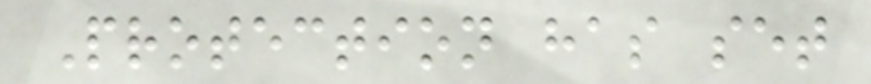Protection has set
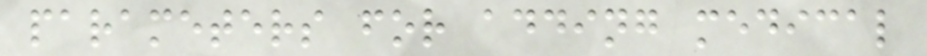parameters for adding medical
